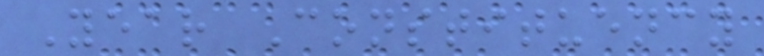Year Constituency
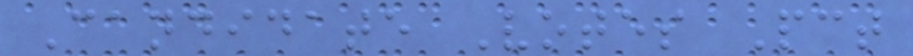Candidate Votes Pct
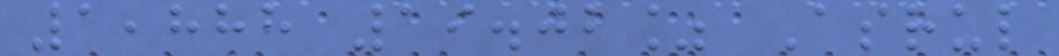1,888 19.02% Asrul
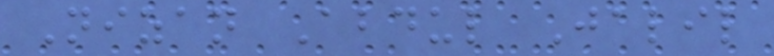Nizan Abdul Jalil
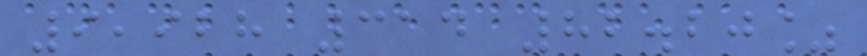9,928 314 82.20%
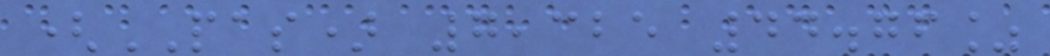(PAS) 7,325 44.76%
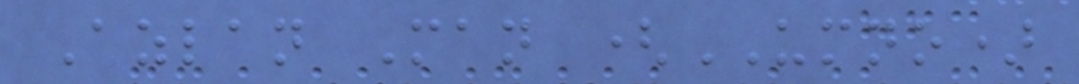Azlan Man (UMNO)
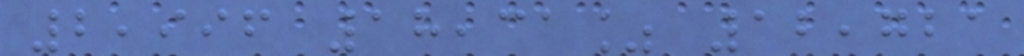2,996 18,31% 12,721
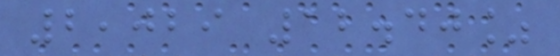2,029 12.40%
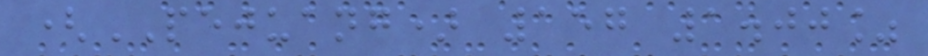(PEJUANG) 157 1.00%
